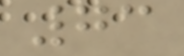73
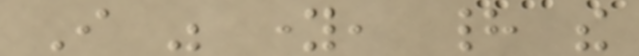I was young, had the
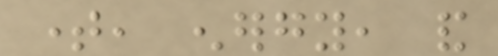time, energy, and
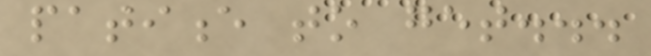patience to get...
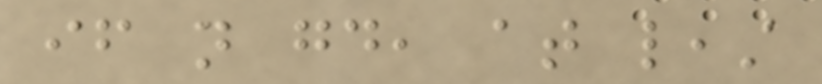if not good, at least
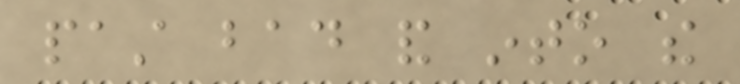past bad and into the
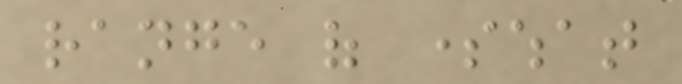range of somewhat
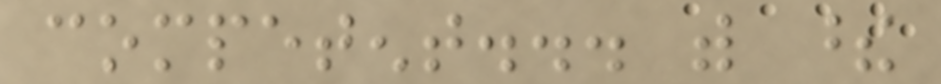competent... with these
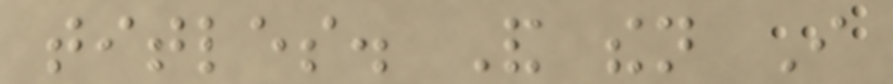titles. And then I
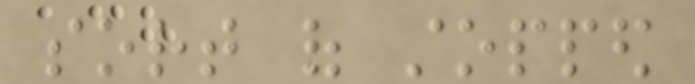sort of stopped
